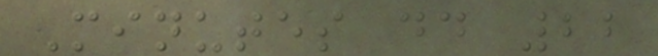Minutes dd 22
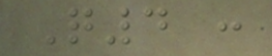Q4 :
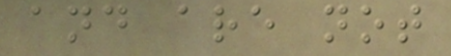and are not
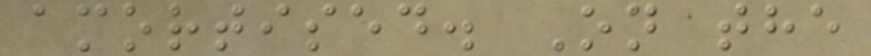amortised. On the
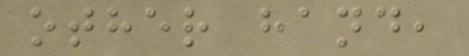other hand,
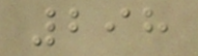298
